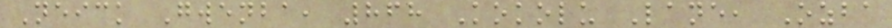Neick Gwenba, 868 Kokolu Lane, Ozba
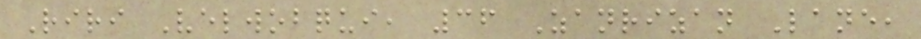Riri Velwobqui, 36 Zanrizan Lane,
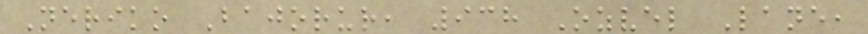Neriko Bajorur, 938 Ozvel Lane,
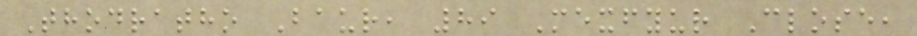Thodratho Baur, 89 Mexfyur Close,
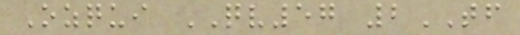Ozqui QV57 2TF
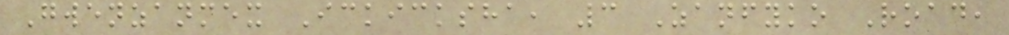Gwenzanmex Ickicksha, 3 Zanfyko Road,
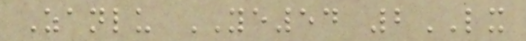Zanlu YE54 2LX
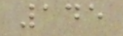145
